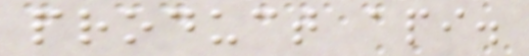product api.
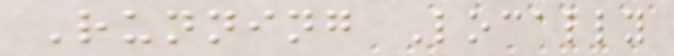Running Locally
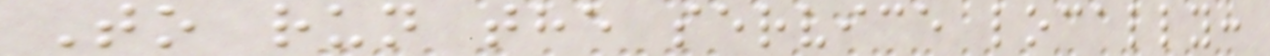To run the service locally:
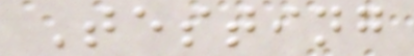Testing
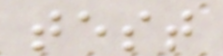test
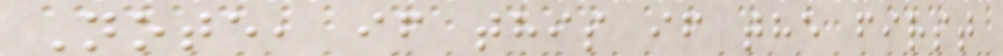Note, if this if the first
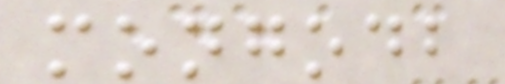mongodb
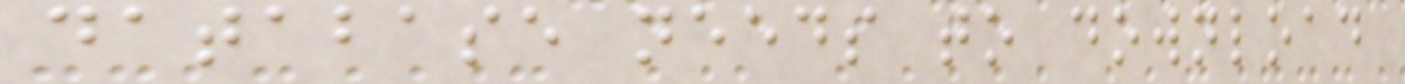database needs to download
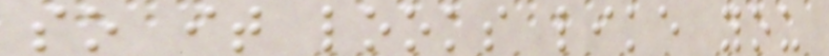so it looks like you
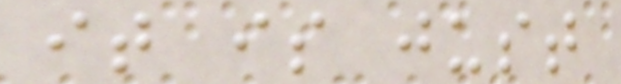it is just
